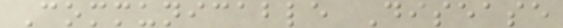Communicable Disease
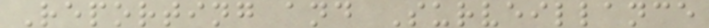Reporting and Surveillance
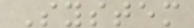System
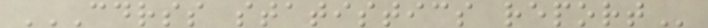CDRSS STATISTICS REPORT
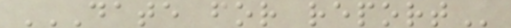DATE FOR REPORT
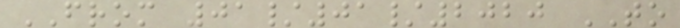FROM 01/01/2020 TO
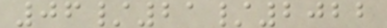06/21/2022
